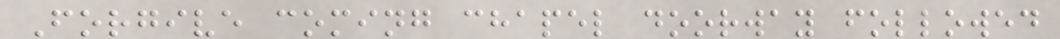Forgive coming chapel doorway followed
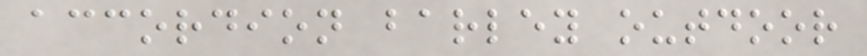accordion barley outdoor
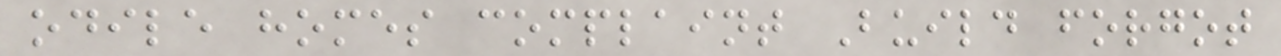odile homes complaint Build forgot
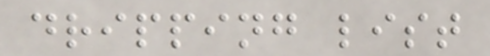dripping list
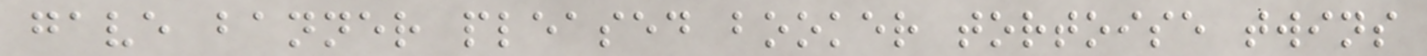gave banner pleased booker tortoise twins
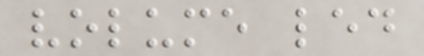volume led
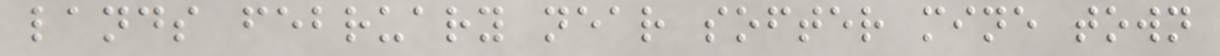lands february near softer mine town
